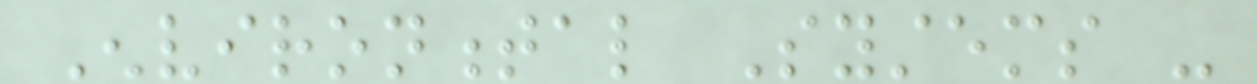Environmental Systems -
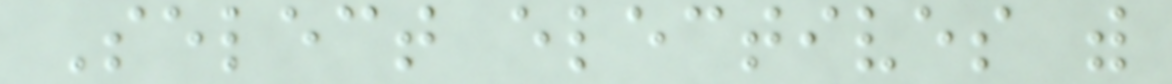Select electives with
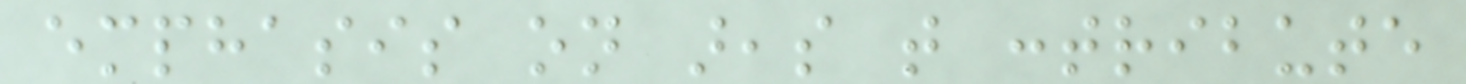emphasis on areas that contribute
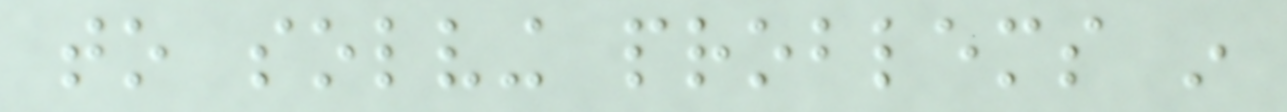to solving problems in
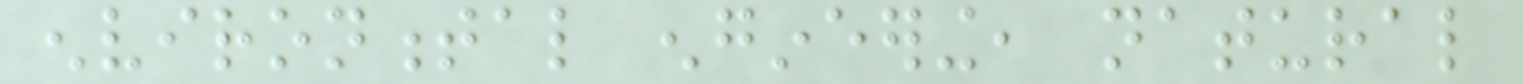environmental engineering, natural
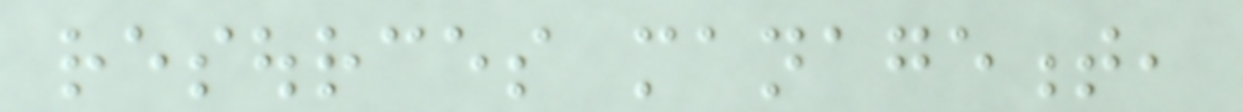resources management,
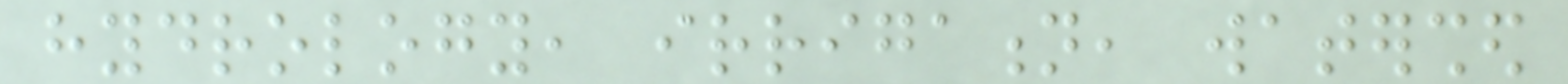hydrology, irrigation, watershed
